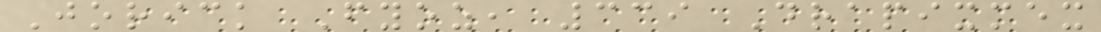Jorick Fyoz, 339 Drapixmex
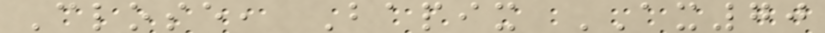Close, Bapix AX70
